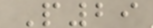P29
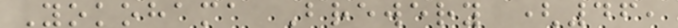Yokohama Brewery (46,
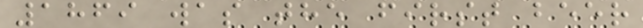1869 was the first beer
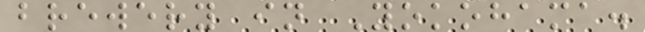brewery in Yokohama.
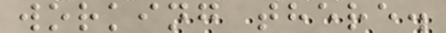working there.
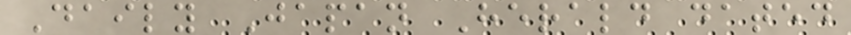Daily Japan Herald dated
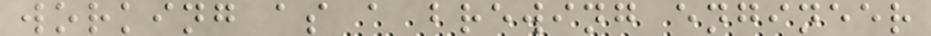working as a brewing engineer
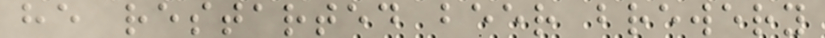he restarted beer brewery
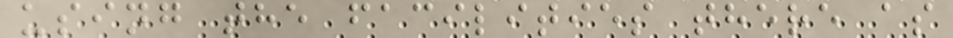using the facilities there as
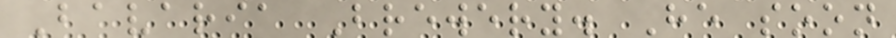Bavaria Brewery. He soon
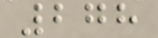278
